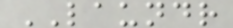LAUNDR
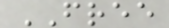FREE
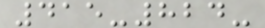415-824-
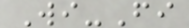Wi-Fi
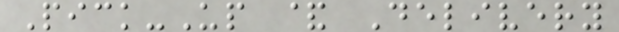Pick-Up & Delivery
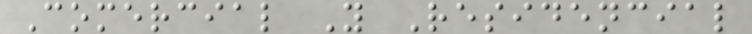Comercial Y Residencial
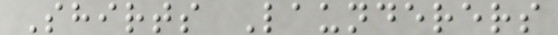Shirts Launderers
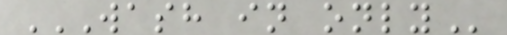WASH IN ONLY
